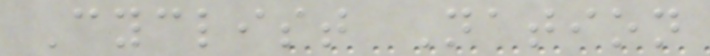Cyclist Nation
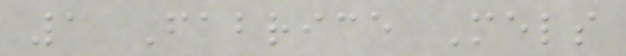1 Fabrice Mels
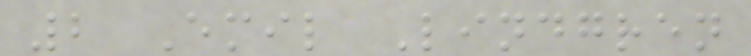2 Emil Lindgren
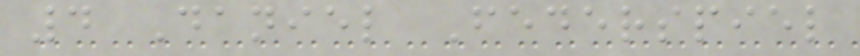4 Daniel Federspiel
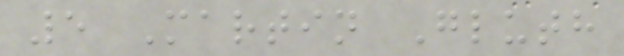5 Martin Gluth
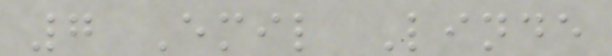7 Emil Linde
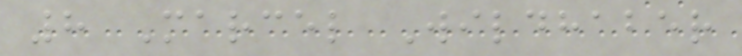8 Marcel Wildhaber
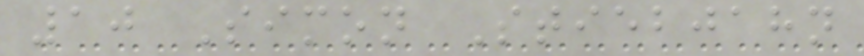10 Simon Stiebjahn
